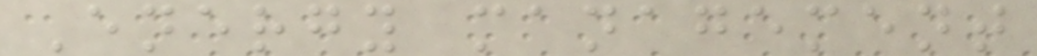Energy management
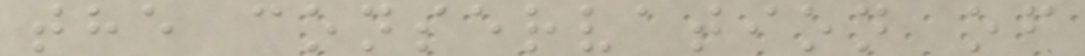the conservation of
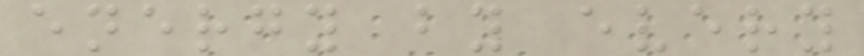energy by every
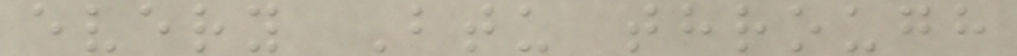every Btu through
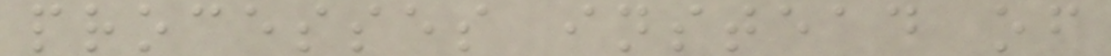processes instead of
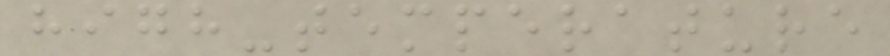high-temperature
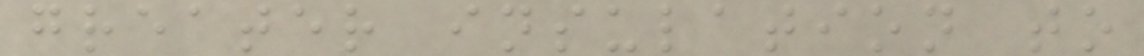greater insulation to
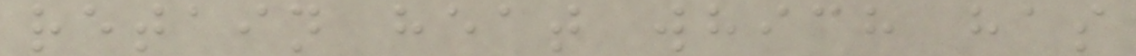retain heat which has
